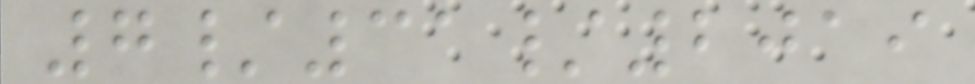7/31/2019
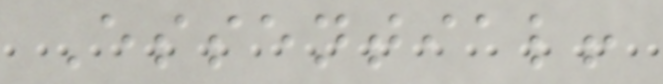Essential!
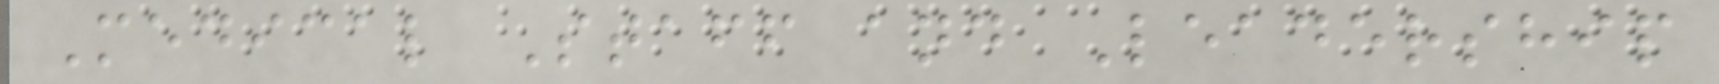Medical Staff and Leadership
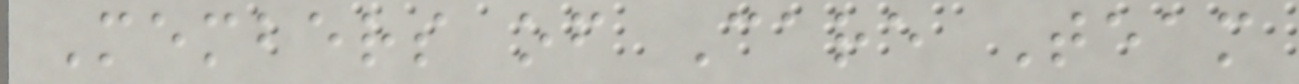Members of Care Team
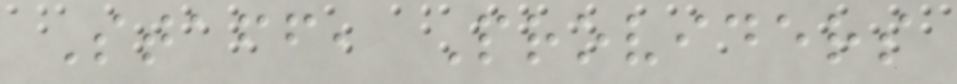Staff, Providers
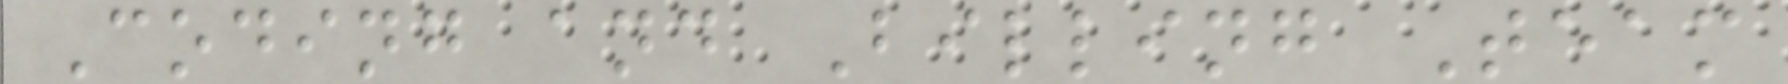Coding and Billing Team
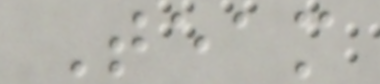Team
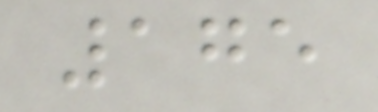175
